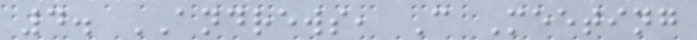4. ANDREWS, C Meeting
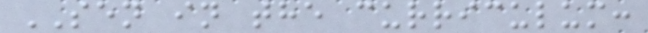SEN in the curriculum:
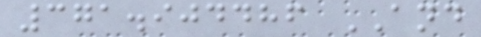371.904486 AND
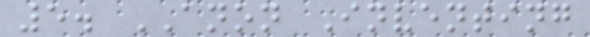5. ANON Inventing
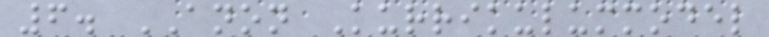6. ANON Kurrikulummodel
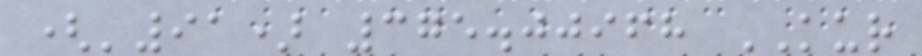('91) 375.00968 KUR
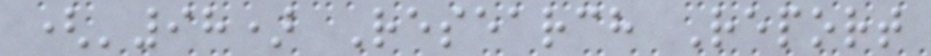('98) Research Report
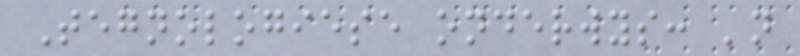Tegnologiese onderwys: 'n
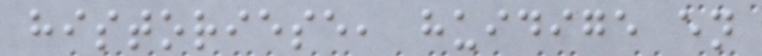historiese, huidige en
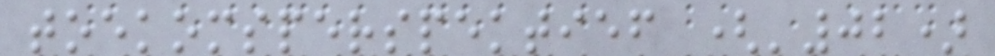toekomsperspektief ('02)
